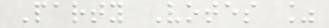Party Votes %
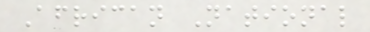African National
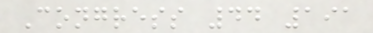Congress 44 191
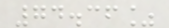74.36%
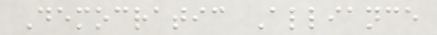Democratic Alliance
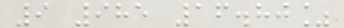9 985 16.80%
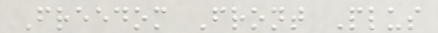Freedom Front Plus
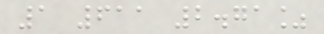1 611 2.71%
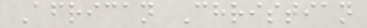African Christian
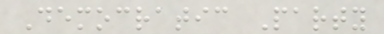Democratic Party
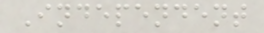Independent
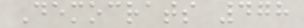Democrats 478
